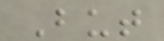But
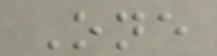One
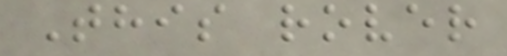This rover
